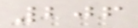206
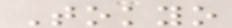Tokyo
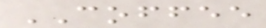COFFEE
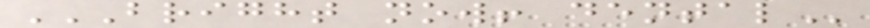BRIGHT NOW! DENTAL
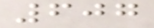607
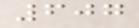607
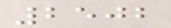2502
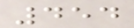454
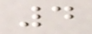4
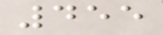455
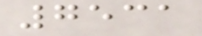7531
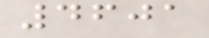4601
